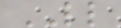LL
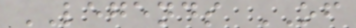LEGENDS OF
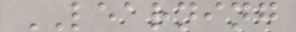LEARNING
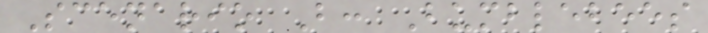Scenario B: Bumblebees
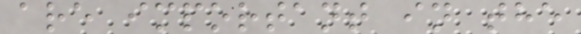are important in the
